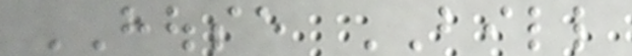HOUSE BILL
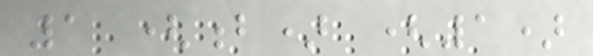1 (b) (1)
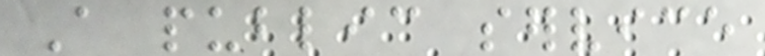A public service
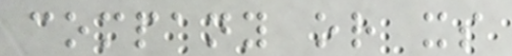company or its
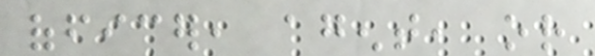officer, agent, or
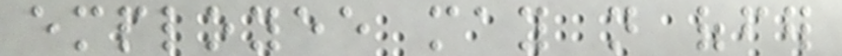employee may not offer
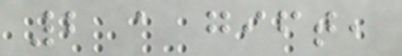2 a gift,
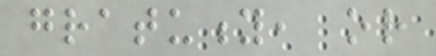gratuity, or
